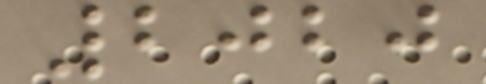2020
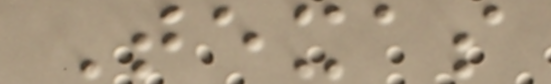Texas
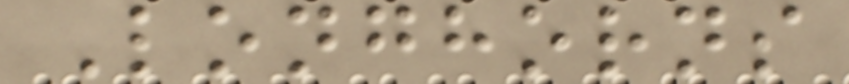Longhorns
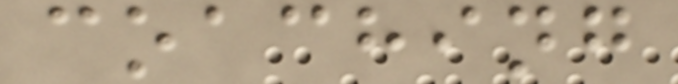coaching
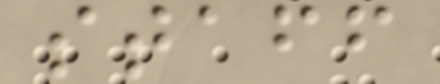staff
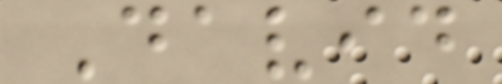David
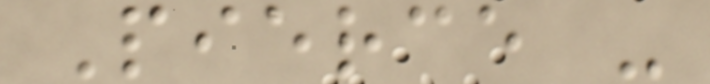Pierce -
